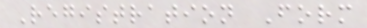Registration Form
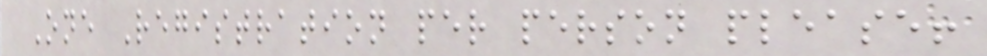One Registration per person please!
